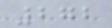272
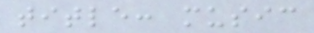title: music
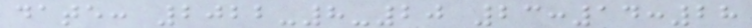date: 2022-8-20 23:14:28
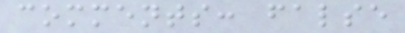comments: false
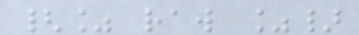{% raw %}
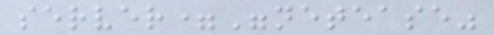server="netease"
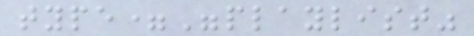type="playlist"
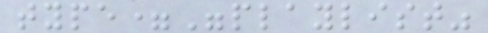type="playlist"
